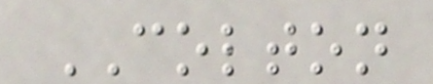COLTON
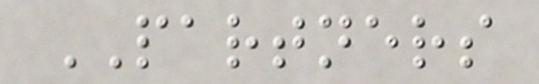PARTNERS
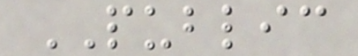PUBLIC
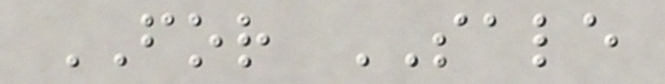FOR SALE
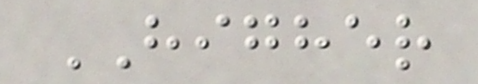HIGHER
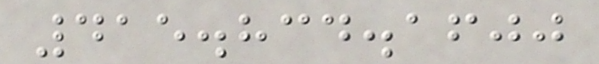415.834.1600
